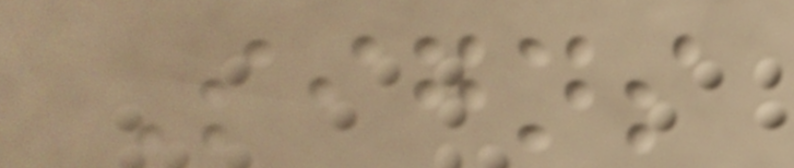Signs
